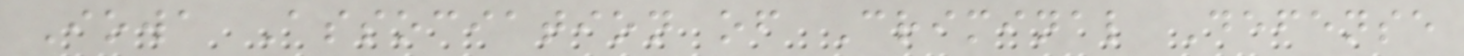Iowa Association of Criminal Defense
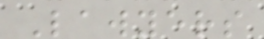Lawyers
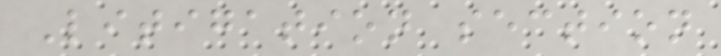Litigation section
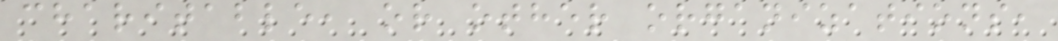charitable, or other organizations,
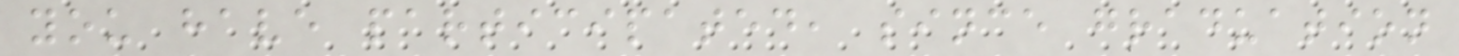you have participated, since graduation
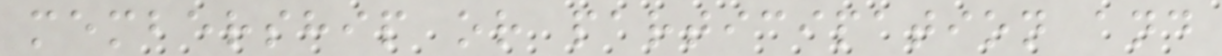membership or participation and
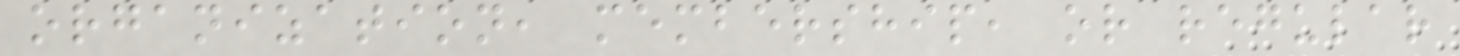organization, membership, or regular
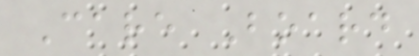Care Board
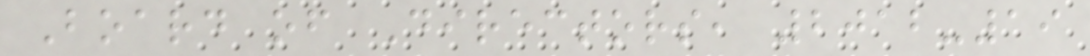Board of Directors, 2012-19
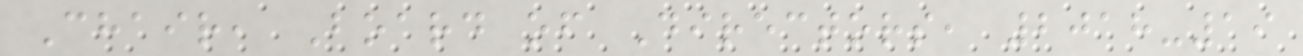Chair, Board of Directors, 2018-19
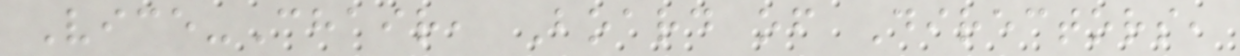Vice-Chair, Board of Directors,
